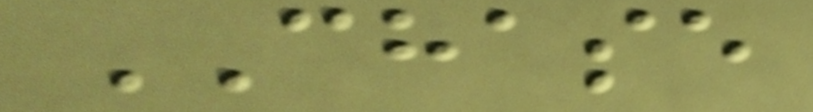CHASE
